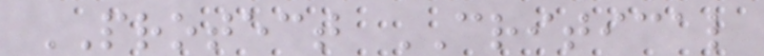PROTECT CRITICAL
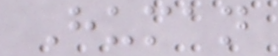Human
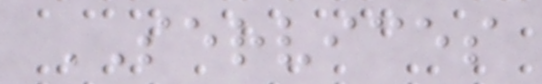SERVICES
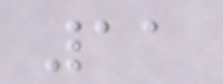11
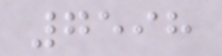7598
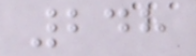248
